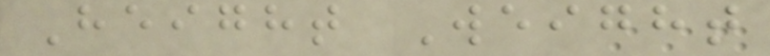Height Weight
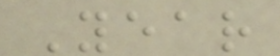Year
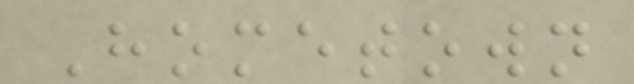Hometown
